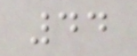44
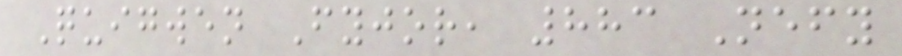Quigwen Fyjor, 883 Nefy
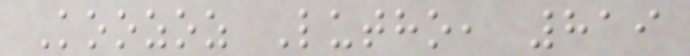Koozoz Lutho, 819
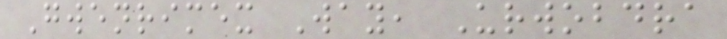Gwenrimex Way, Urwobdra
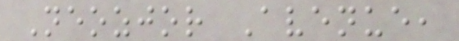Neozjor Avenue,
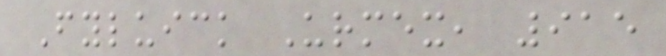Fyluick Urmex, 915
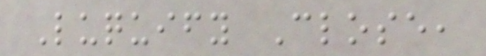Luquify Close,
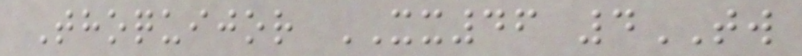Thoquijor XX46 4TW
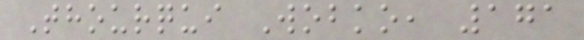Thourqui Wobko, 171
